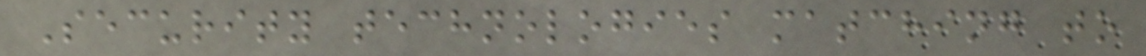Security technologies matching to
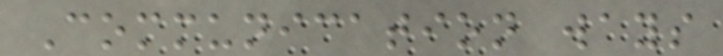Communication ways
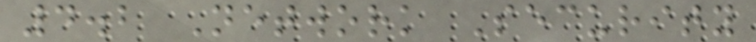4.2 Network Security
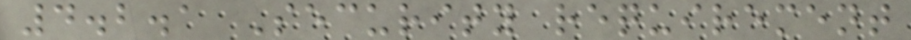4.2.1 Security requirement
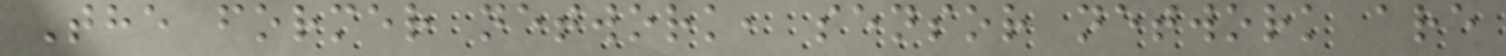The former network, sensor network are
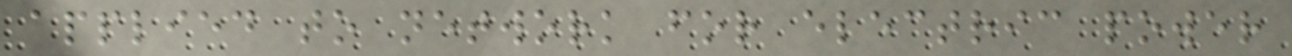applied to network for electric power
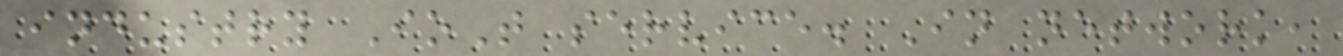industry IoT service. In network,
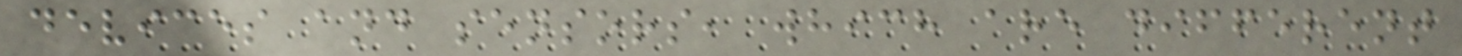devices and sensors, which are different
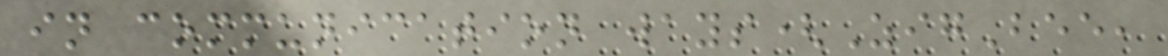in communication ways(ZigBee,
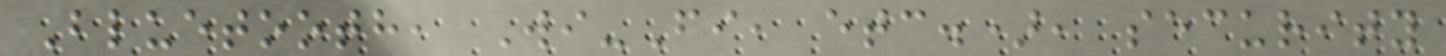Bluetooth, Wi-Fi, etc.), security
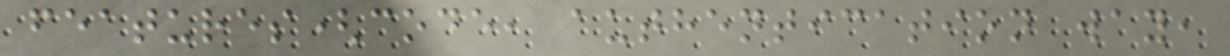features(code, authentication way,
